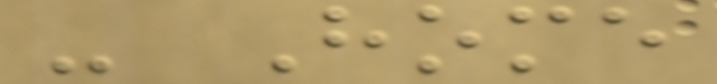- Home
